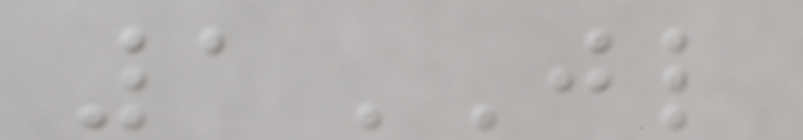1JL
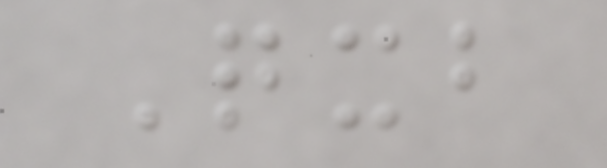Qxb
